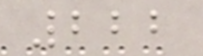222
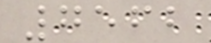7562
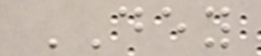DEY
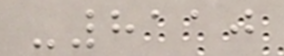-8110
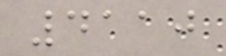4110
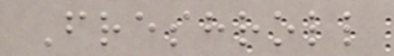Freshroll
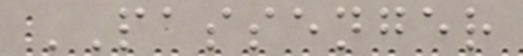PASSENGER
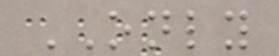ONLY
